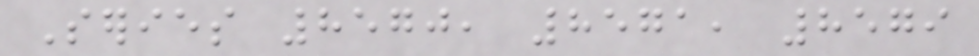Series 8570, 8571, 8579
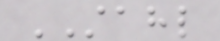STAHL
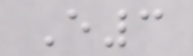E3
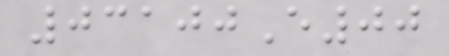03100E00
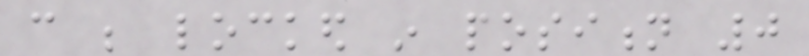can be locked in position 0
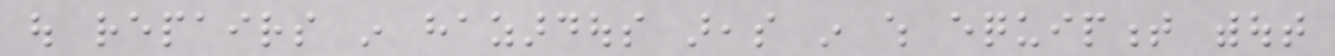out repairs in hazardous areas in which equipment without
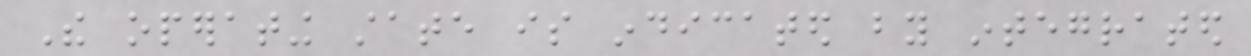The operating state is indicated by integrated
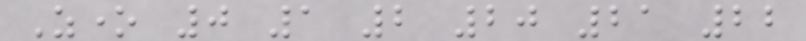Zone 0 1 2 20 21 22
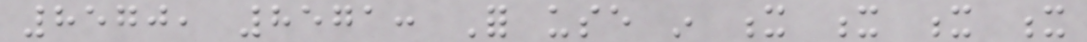8570, 8571: For use in x x x x
